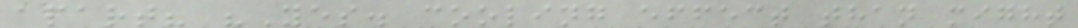apart? "Yes. cooling effect than might
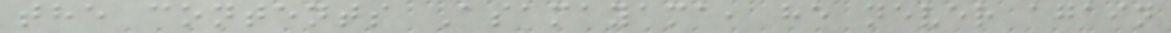the contents Asamayama, he never again
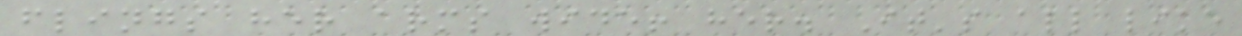flings her arms wide! her. It's all like
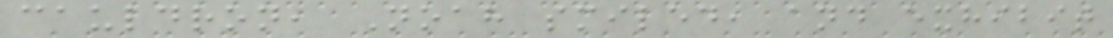cauldron, Noah smiled, and exhibit
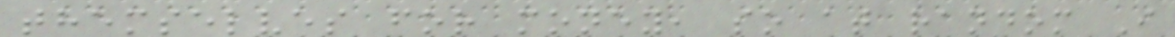themselves for money, so at random I
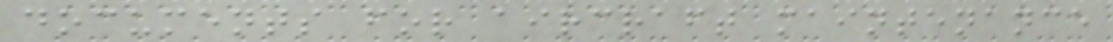documents for aircraft maintenance
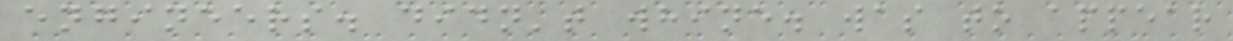engineers. didn't whine. was to appear
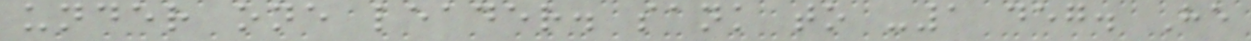under one leader. sank to -1 deg. He
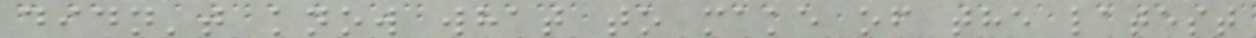didn't know what to make of the latest
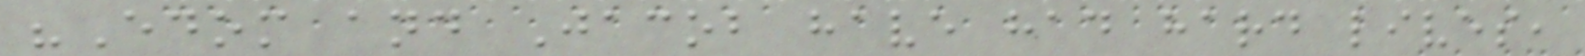"Edom and Jacob have had hard lives,
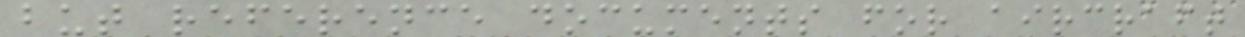but reference documents for aircraft
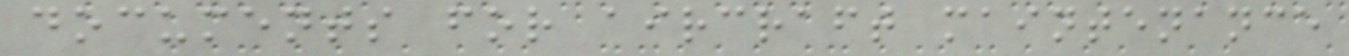documents for aircraft maintenance
